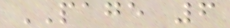PAGE 6
